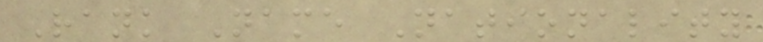Rank Name Nationality
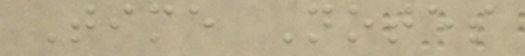Time Notes
